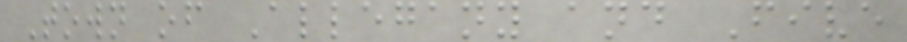Town of Allegany and Five
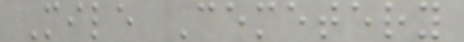Mile Cemetery
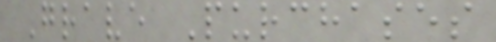Grave Purchases
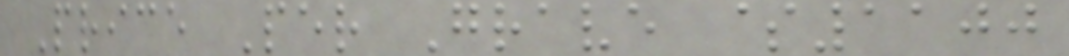Price Per Grave $1100
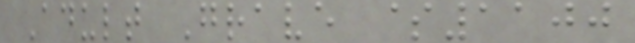Adult Grave $1100
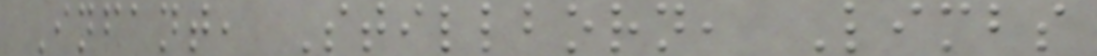Infant, Stillborn, Limbs
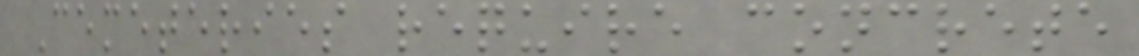Cemeteries require concrete
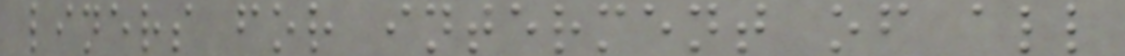liners for interment of all
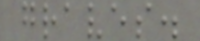graves.
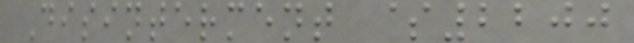Disinterment $2200
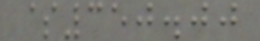$350.00
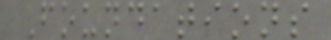Foundations
